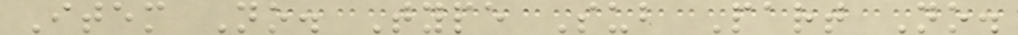Item No. Type Sub Part No.
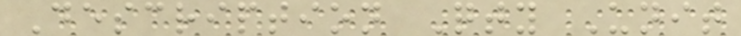Description Qty Unit
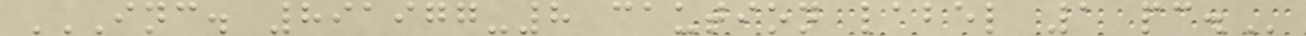INC. 891977-8 CAUTION LABEL 1 PC.
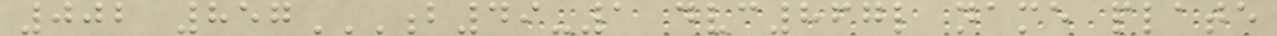002 857B49-1 DVC867L NAME PLATE
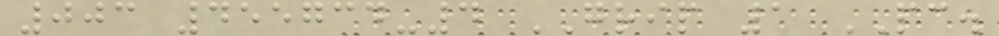003 455734-4 GRIP 1 PC.
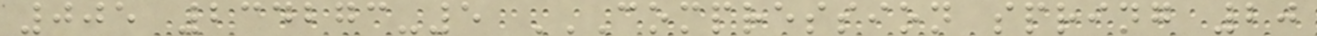005 234273-5 COMPRESSION SPRING 20
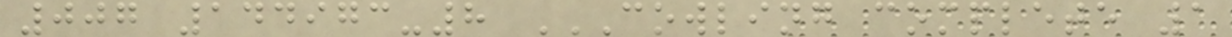007 144973-8 COWLING COMPLETE 1
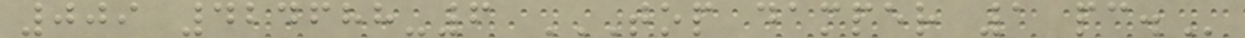009 424688-6 TOP DAMPER 1 PC.
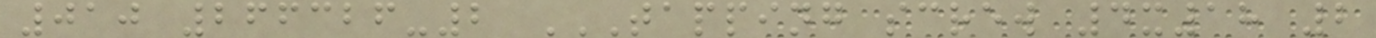010 266326-2 TAPPING SCREW 4X18 2
